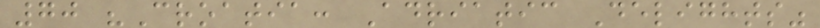70 "Croatia: Adriatic Delights"
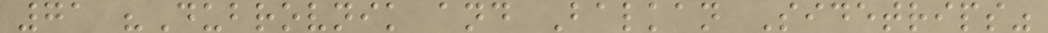71 "Dubrovnik and Balkan Sidetrips"
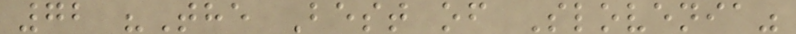72 "The Best of Slovenia"
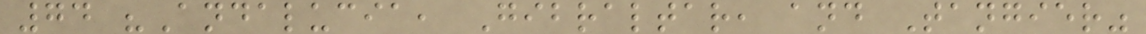74 "Andalucia, Gibraltar, and Tangier"
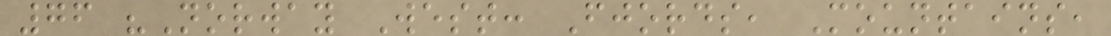76 "Norway West: Fjords, Mountains,
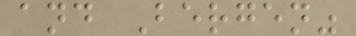and Bergen"
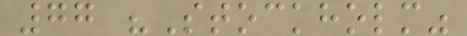77 "Stockholm"
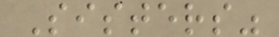Sisters"
